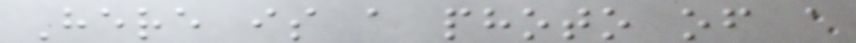Here is a photo of a
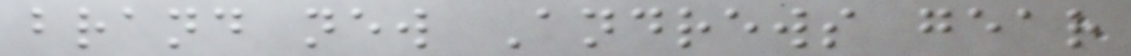brand new Andrews gear
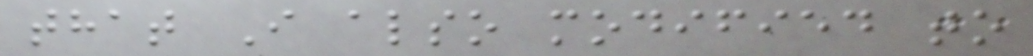that I also modified to
